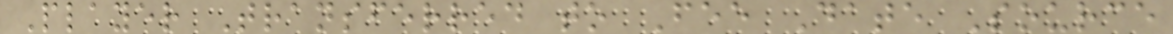Player Transferred to Fee Date Source
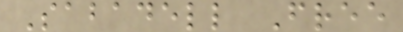Sabadell Free
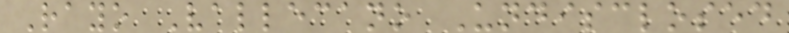Rayo Vallecano Undisclosed
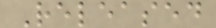Released
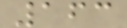163
